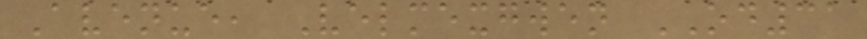Avenue, Velmexgwen OD31
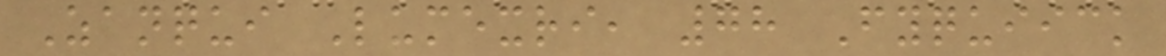Zanqui Lumexri, 78 Fyquiick
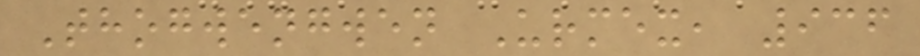Thogwengwen Urmex, 936
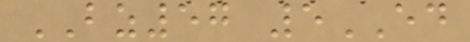BZ57 5ED
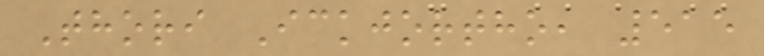Thori Ickjortho, 515
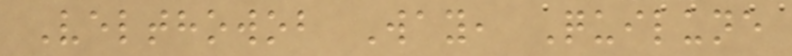Velthowob Way, Quilune
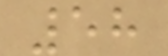58
